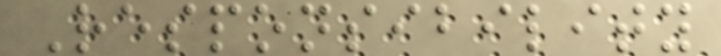Responsibility
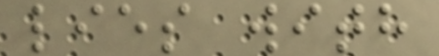lies with
